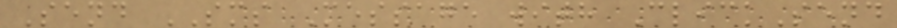Send SMS Message with ClickSend
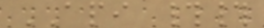API ##
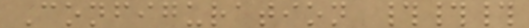Configuration ###
